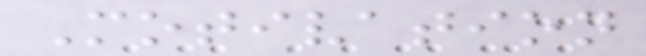Motivation
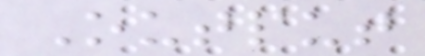Output
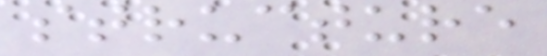structure
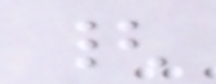{
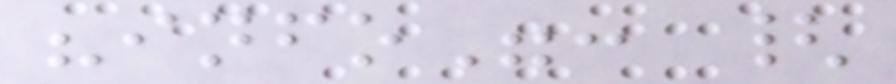"info": {
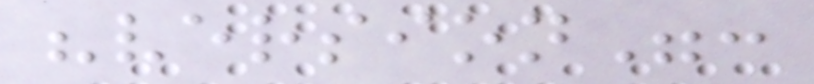"version":
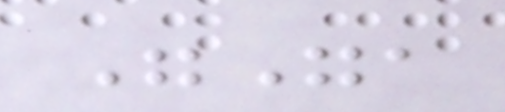"",
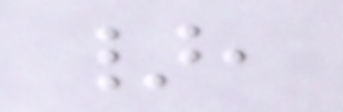},
